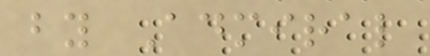by Admiral
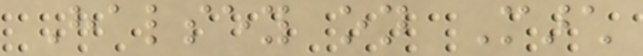Halsey on March
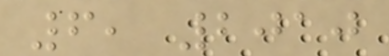6, 2010
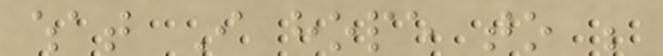what I hope to be
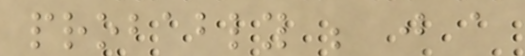probably be just a
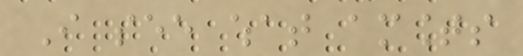I see what amounts
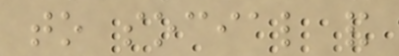to social and
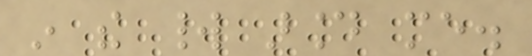in the world around me.
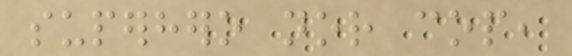superhero nor cop,
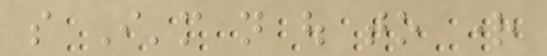so I'm not out to right
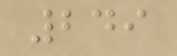249
